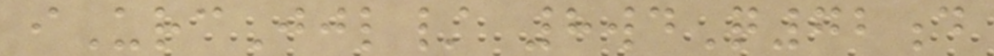iUrcJjl/ 8wdQ72d
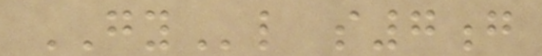GYl s7g
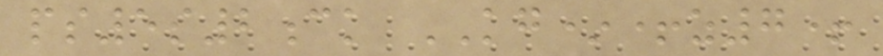ps5s2ck KG*+z7+
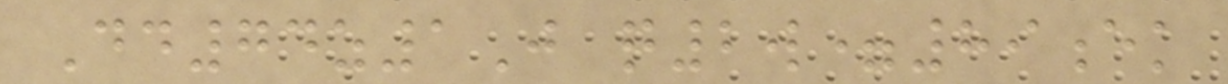Dd74z1J q2w=89ek
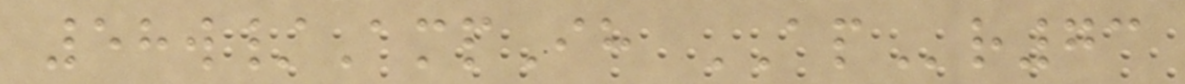58w/AmpIh APr73
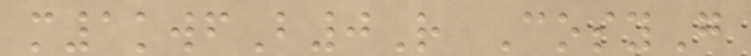m1kwfB0R CosyG
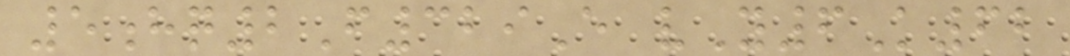5hq2F329E vY6K62
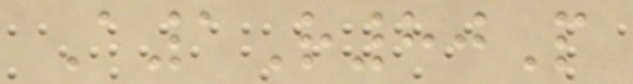A1R80P
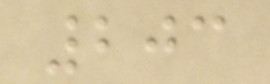203
